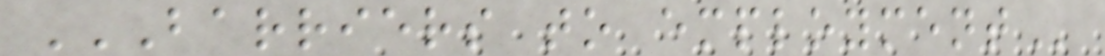BARRIERS TO EMPLOYMENT
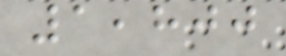1,800
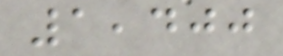1,400
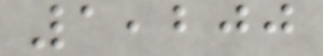1,200
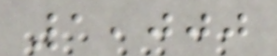1,000
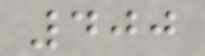400
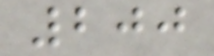200
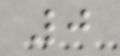0
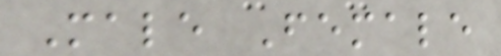Male Female
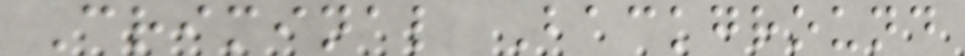Criminal Background
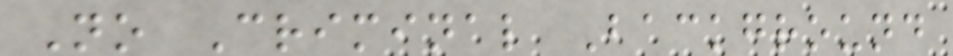No Criminal Background
